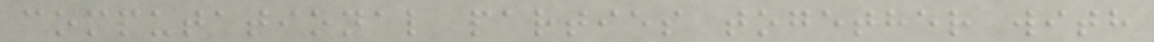computational parties together with
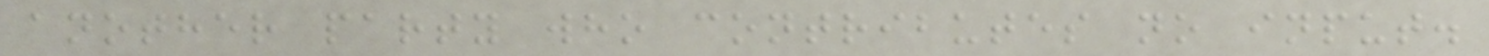another party who contributes no input.
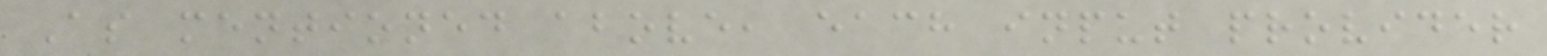As mentioned above, each input provider
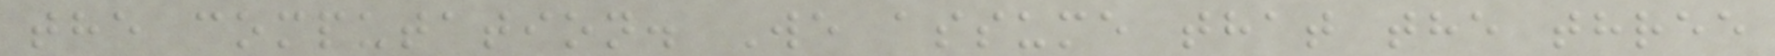the computation. We assume that the three
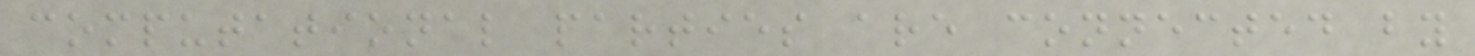computational parties are connected by
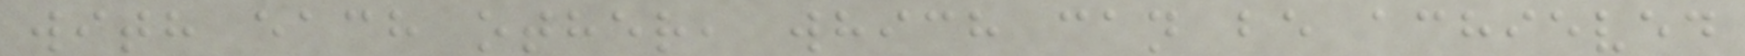with each other, which can be achieved
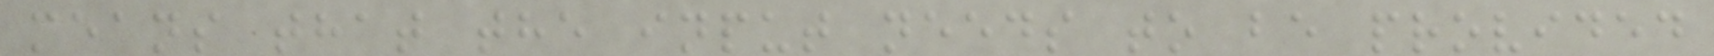means that the input needs to be provided
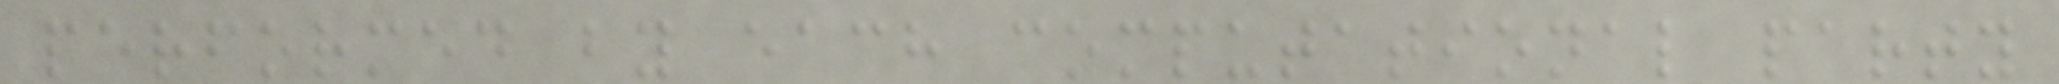performed by each computational party
